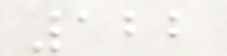122
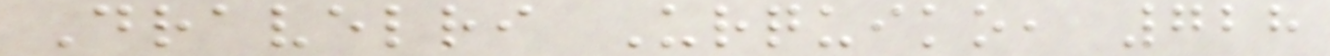Dravelri Urquiko, 728
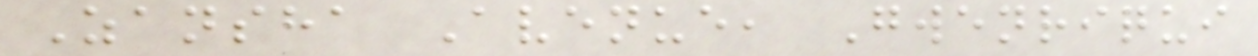Zansha Avenue, Gwenriqui
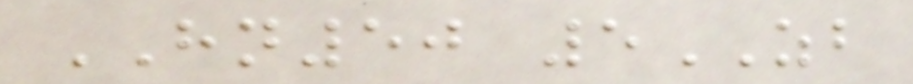HN50 5ZB
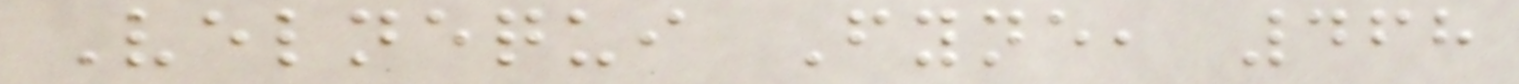Velnequi Fyne, 468
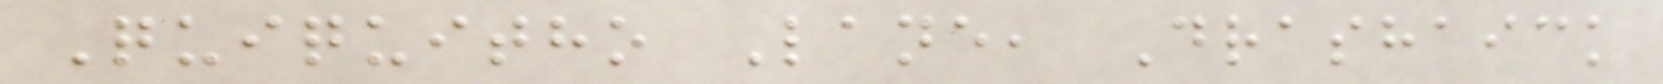Quiquitho Lane, Drashaick
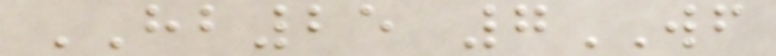HB25 7WF
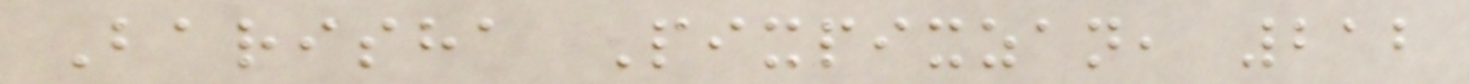Barisha Pixpixzan, 212
